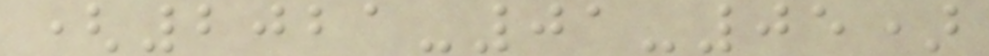(2021-01-05)
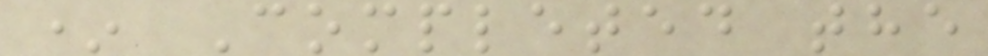* Completed the
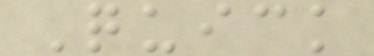Quick
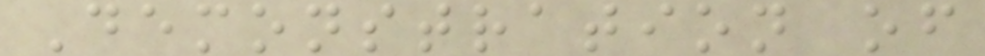Demonstration of
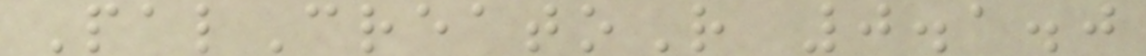PalCreatoR 0.1.0
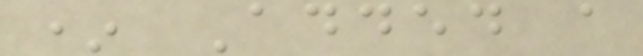* Added a
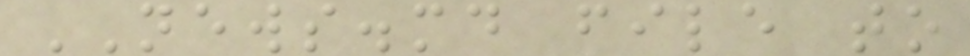NEWS.md file to
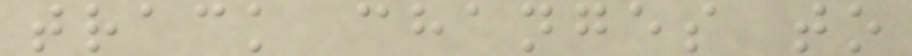track changes to
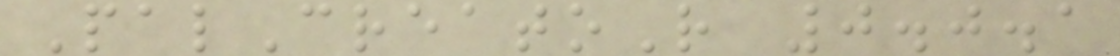PalCreatoR 0.0.1
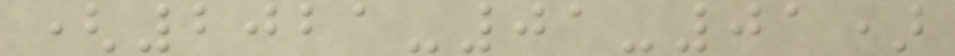(2021-01-01)
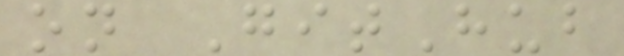on GitHub
